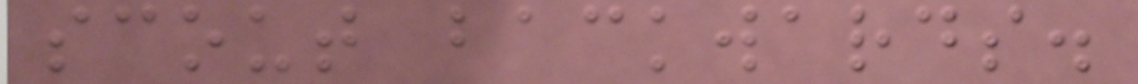scout backwards.
